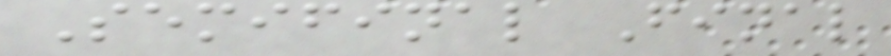Semifinal Final
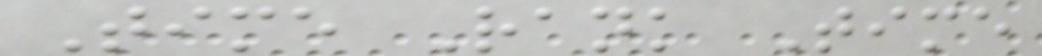Time Rank Time
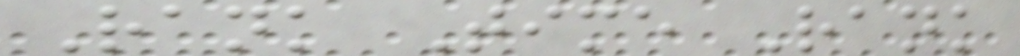Rank Time Rank
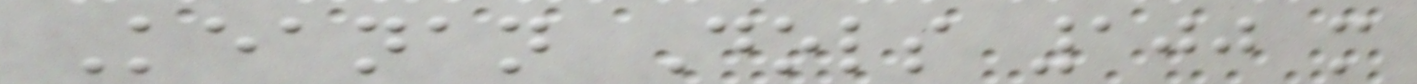Keanan Dols 100 m
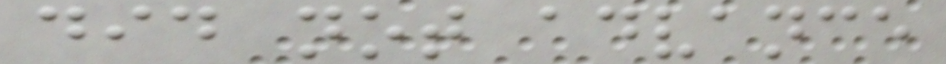did not advance
